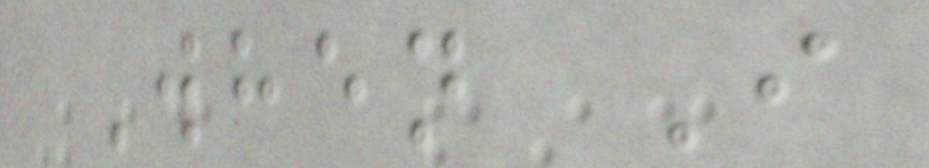When I
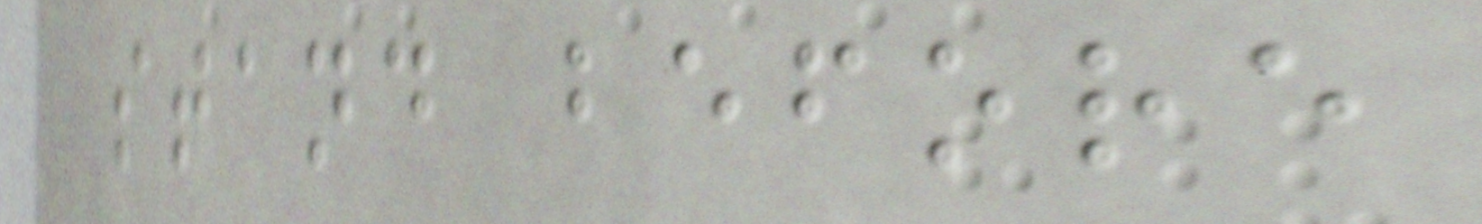stand before
